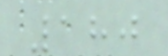180
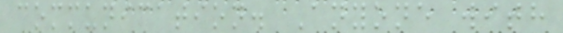communication. Anyone with
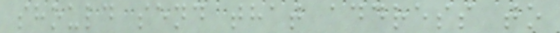should send that address to
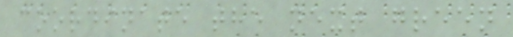coordinate the next green
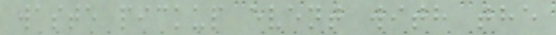waste pickup event with the
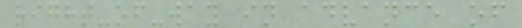right-of-way in advance of
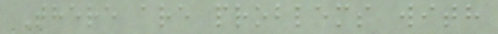There are problems with
